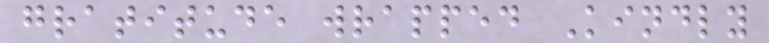gratitude wrapped Kindly
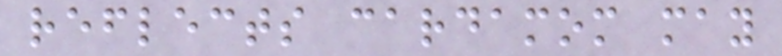reflects cardamom may
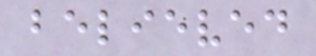believed
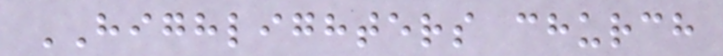HIGHLIGHTERS church
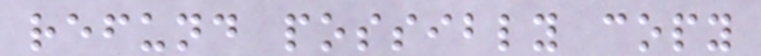refund possibly copy
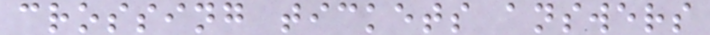crossing tickets answers
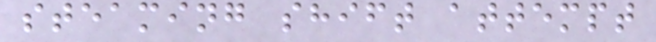steaming shift attempt
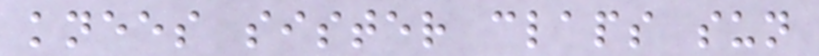knees sister claps sun
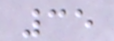35
